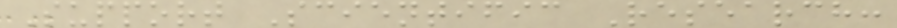Support Scientific Research:
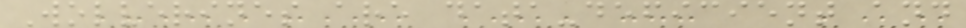Wolverines are data-deficient and
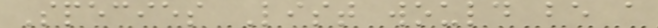Species List would be a
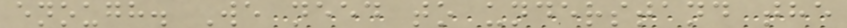enough. We need to understand the
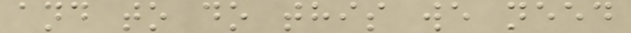and to do this we need
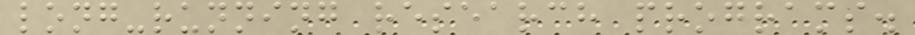long-running research programs.
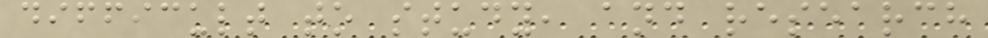difficult to study, and research
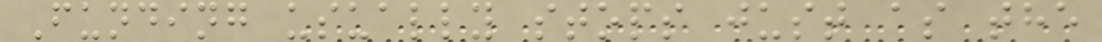Funding usually stops just as the
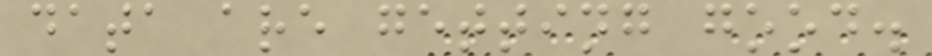data are getting good.
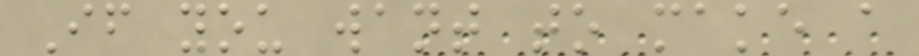If you want to make a
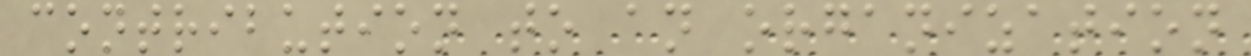contribution to an organization
